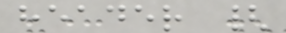header {
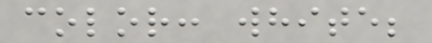color: white;
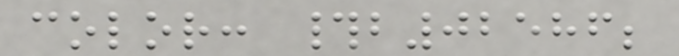color: #b02586;
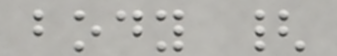body {
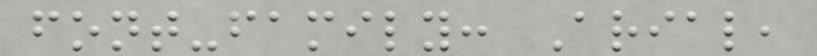font-family: Arial,
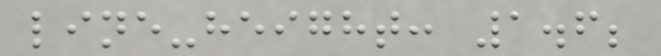line-height: 1.6;
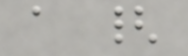a {
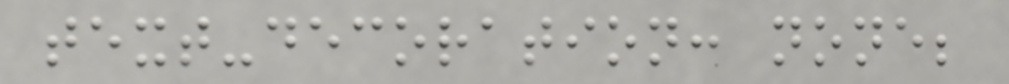text-decoration: none;
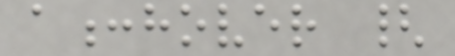a:hover {
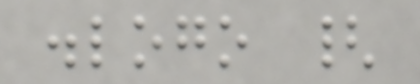.logo {
